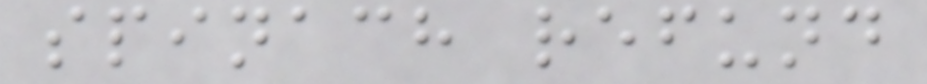spinach refund
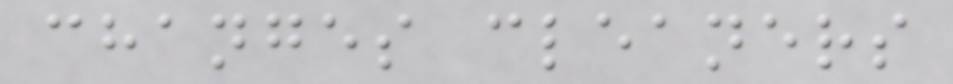changes cleaners
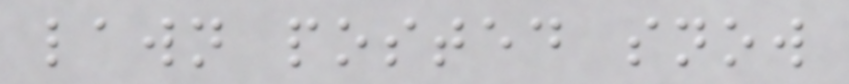lawn posted snow
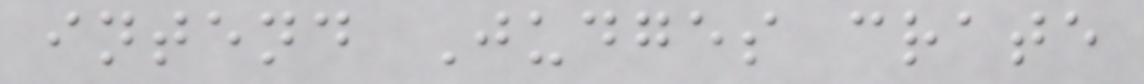intend Judges crate
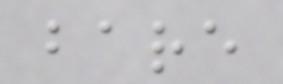bare
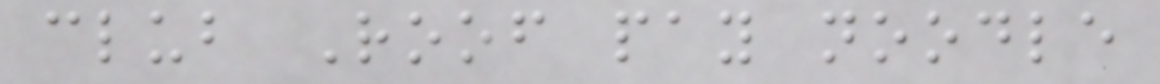club Roof pay noodle
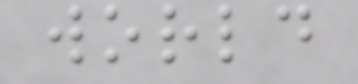world
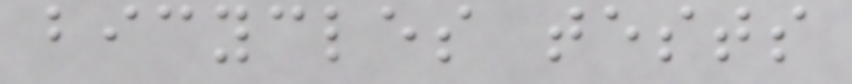bicycles tests
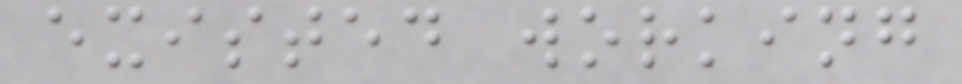existed working
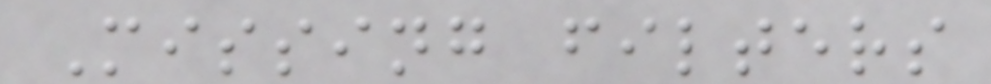Missing filters
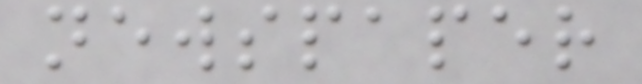newspaper
